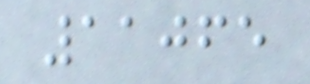11065
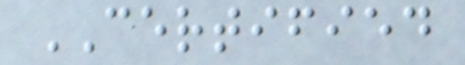CERTIFIED
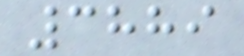3889
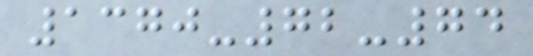1370-72-74
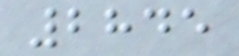2845
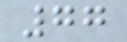77
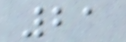21
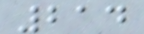214
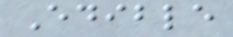Edible
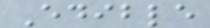Edible
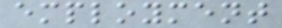employment
